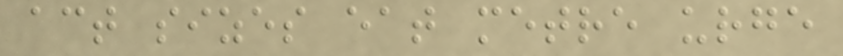act sizes eat metre urge
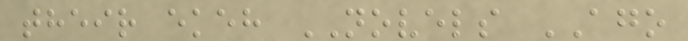their ekeh NOVELS AGO
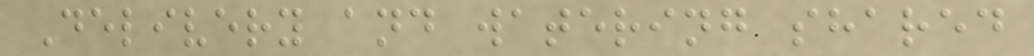Delivery and watering shared
